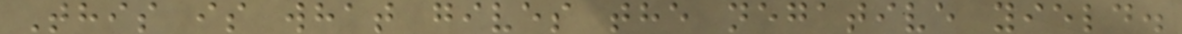This is what gives the negative yield.
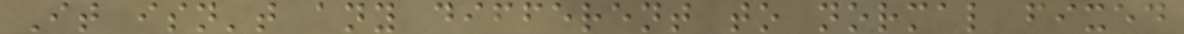It isn't any different to normal fixed
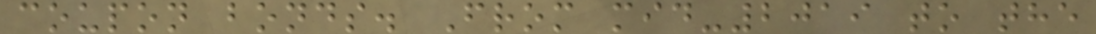coupon bonds. From mid-2019 to the
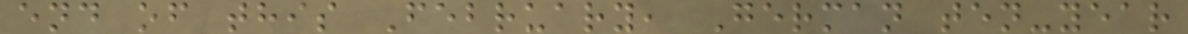end of this February, German ten-year
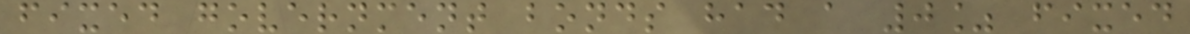fixed government bonds had a 0% fixed
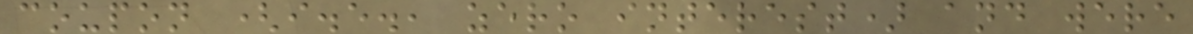coupon (i.e., zero interest) and were
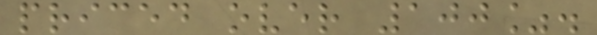priced over 100%.
